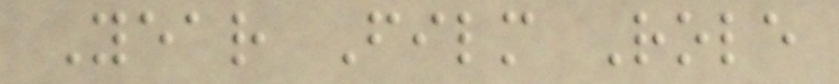Year Film Role
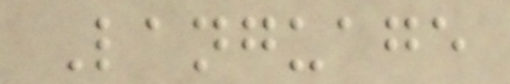Language
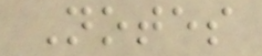Notes
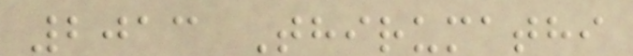2013 Thirumathi
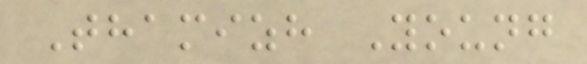Thamizh Young
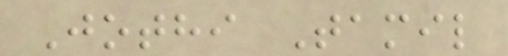Jothi Tamil
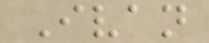Ivan
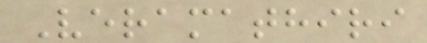Veramathiri
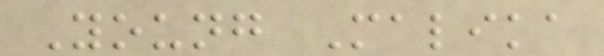Young Malika
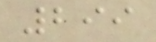299
